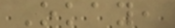Okay,
